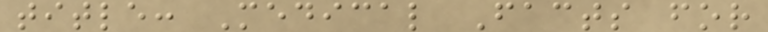title: Medical Facts for
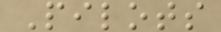Pilots
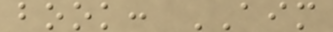book: AIM
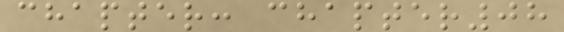chapter: chapter08
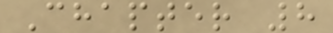Chapter 8
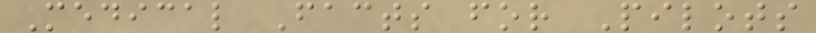Medical Facts for Pilots
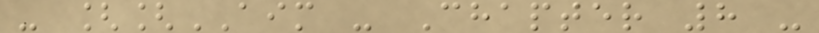- [[AIM - Chapter 8 -
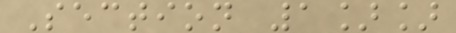Section 1]]
